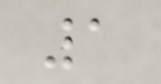1
